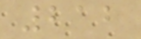212
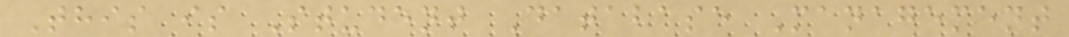This is Student Database Management
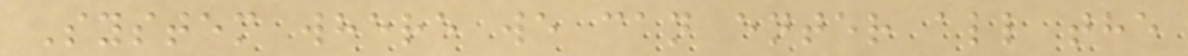System where we can enter all the
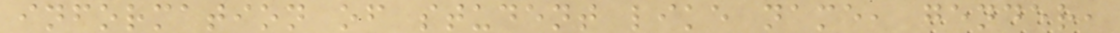information of student like name, gender,
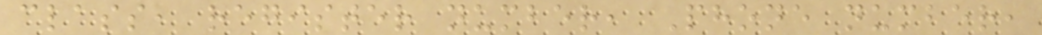class, register number, Phone number,
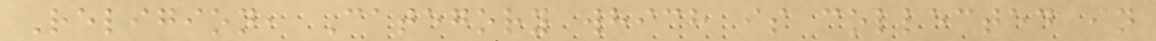Religion, Category which is collected in
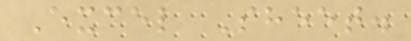Excel Sheet.
